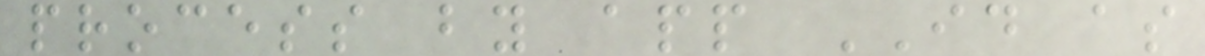process by app ID as
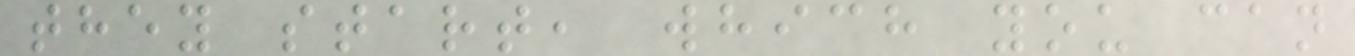they start, which you can
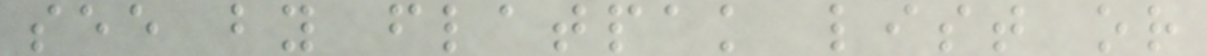see by flatpak list or
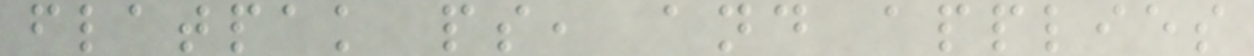flatpak ps, and applies
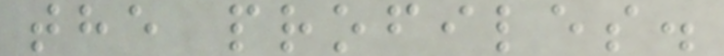the profiles.
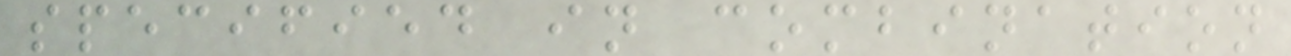specified in combination
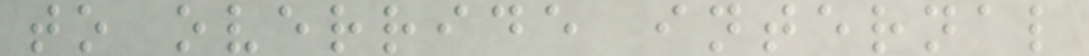to override internal
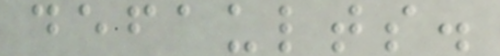defaults.
